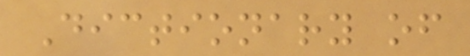Dictionary of
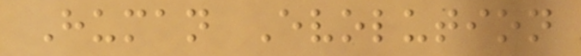Human Evolution
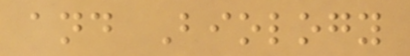and Biology
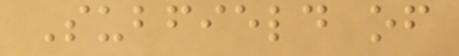Subfield of
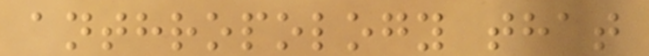anthropology that
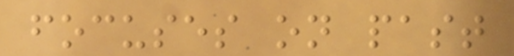focuses on past
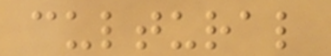cultural
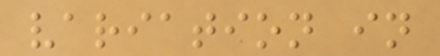variation in
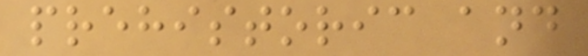prehistoric and
